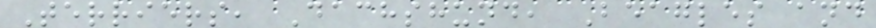Terriers, Dachshund, Beagles and
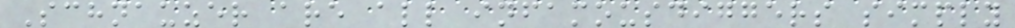Schnauzer are all infamousdiggers simply
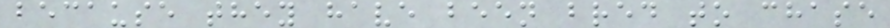because they have been bred to chase
